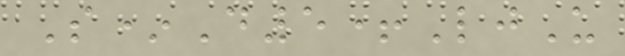S*D5+LjU
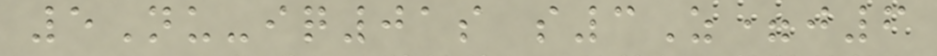5Nu-iq01s s3Z=j6
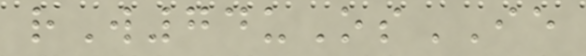rW74uOsIE
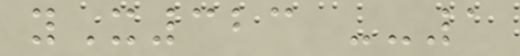yX323 --1
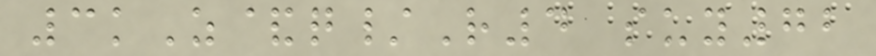3kZ&q/R4 suy72
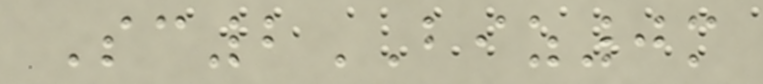Sc2BIZ0m
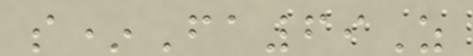s*Fa69Z
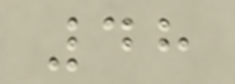48
